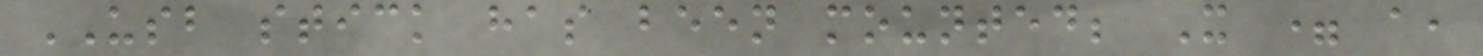USB stick has been mounted; X = a,
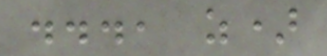..., z)
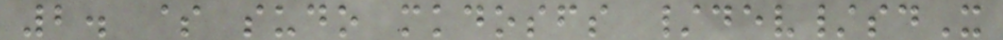2. $ sudo mkdosfs /dev/sdX
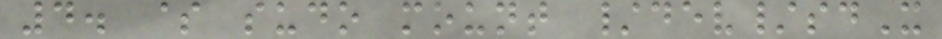4. $ sudo mount /dev/sdX
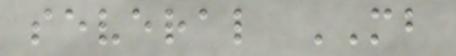several MB
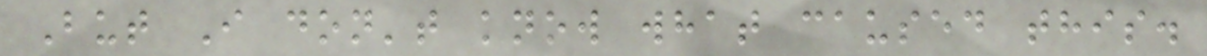But I don't know what caused this.
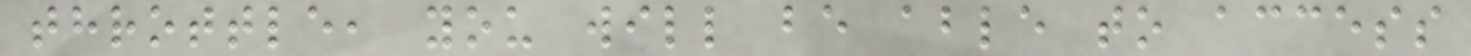throttle, you will be able to access
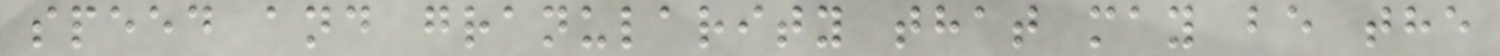speed and granularity that may be the
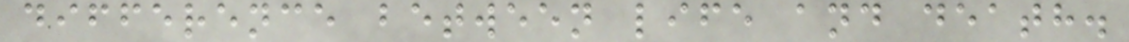difference between life and death.
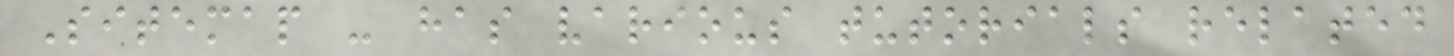Sitemap - has various tutorials related
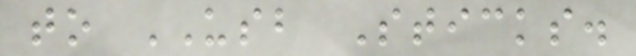to USB Sticks.
